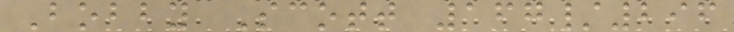Bobby Scott 167/296
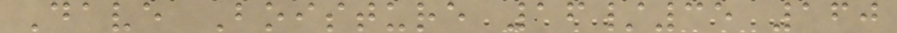Dave Boisture 16/35 160
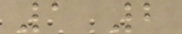1 2
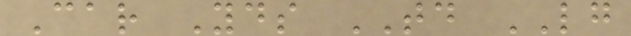Car Yds TD LG
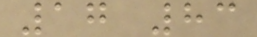17 83
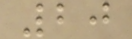20
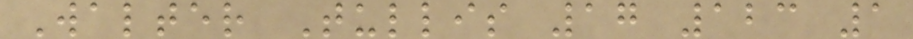Walter Tullis 17 123 1
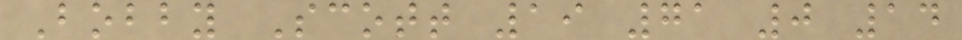Bobby Scott 19 71 0 14
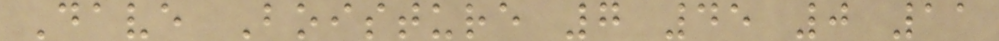Dave Boisture 7 45 0 11
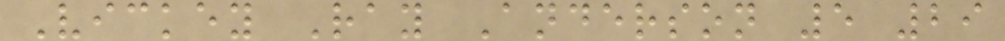Vickey Ray Anderson 5 29
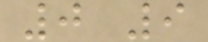0 9
